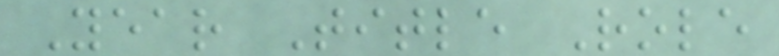Year Title Role
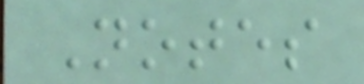Notes
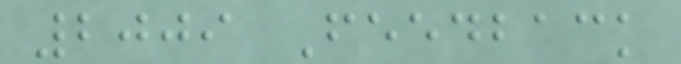2009 Feedback
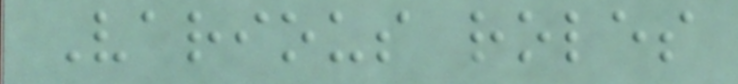Various roles
